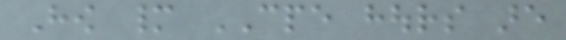How many CPE hours are
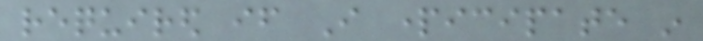required if I participate in
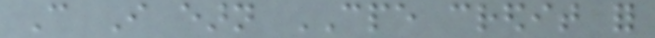Can I earn CPE credit for
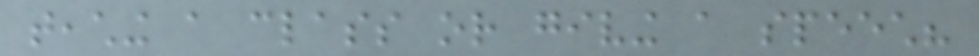teaching a class or giving a speech?
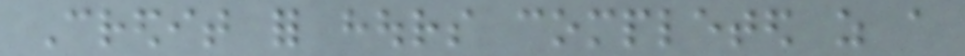Credit for hours completed as a
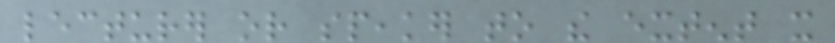lecturer or speaker to the extent it
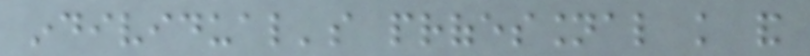individual's professional knowledge and
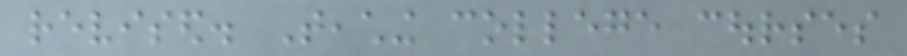revised. Teaching college courses
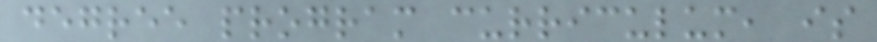degree program curriculum, is
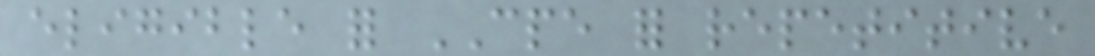eligible for CPE for repetitive
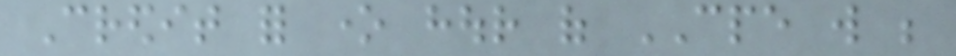Credit for one hour of CPE will be
